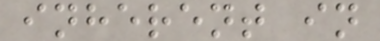inherent in
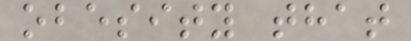obesity that
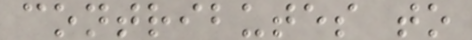contributes to
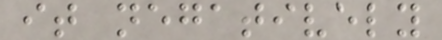it negatively
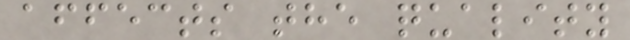affects the quality
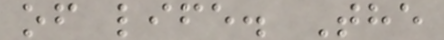of life. The
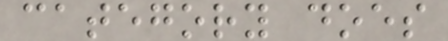category does
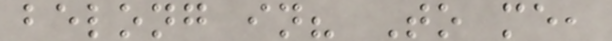belong in? To me,
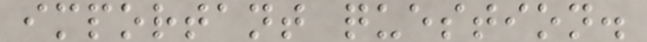important question.
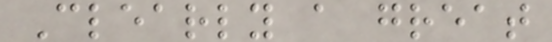Clearly a great
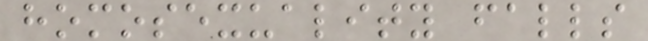homosexuality falls
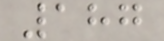187
